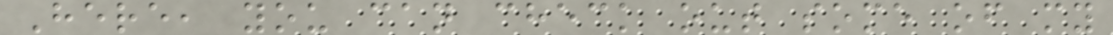Here, you can check out some of my
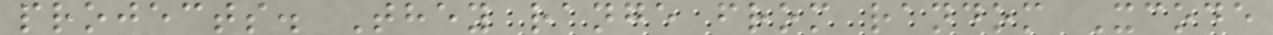projects. They range from random Xcode
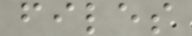files
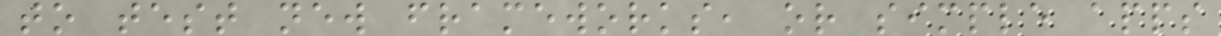to test new frameworks, or simple apps
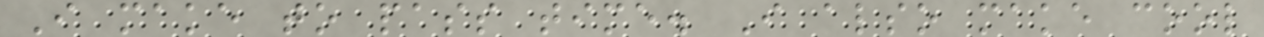I make to pass time. I also make cool
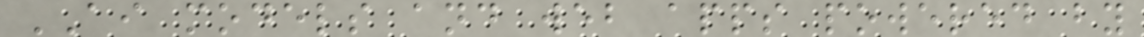AI models and web apps powered by
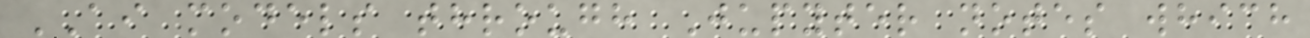AI models through Jupyter notes which
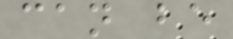can be
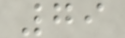79
